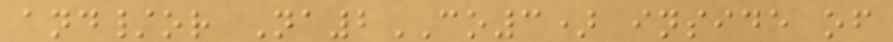and/or Na2CO3) inside of
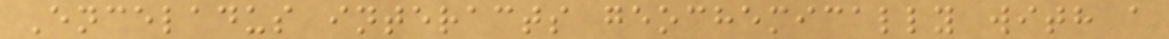Enceladus interacts geochemically with a
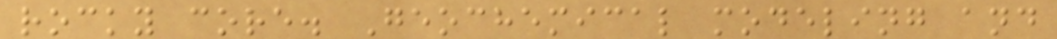rocky core. Geochemical modeling and
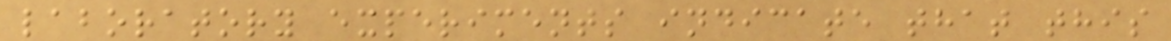laboratory experiments indicate that this
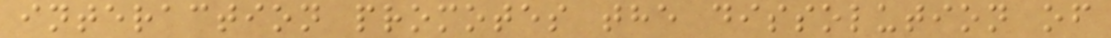interaction promotes the dissolution of
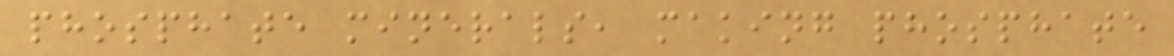phosphate minerals, making phosphate
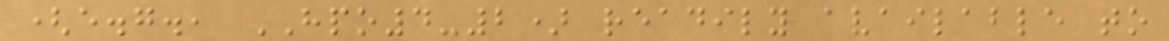(e.g., HPO4-2) readily available to
